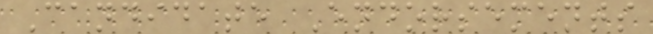Candidate Endorsements
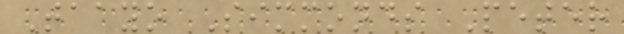Taayo Simmonds Peter
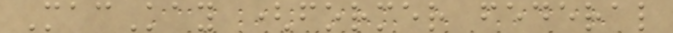MacKay (former federal
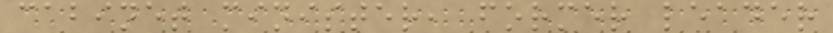cabinet minister, former leader
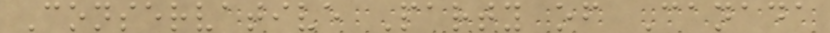Conservative Party of Canada
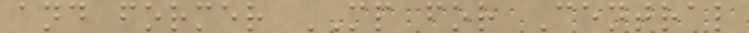and former MP for Central
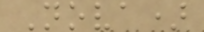Nova)
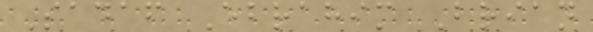Sadaf Ebrahim Brian
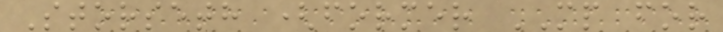Storseth (former MP for
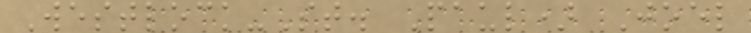Westlock-St. Paul) Joel
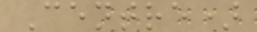Centre)
